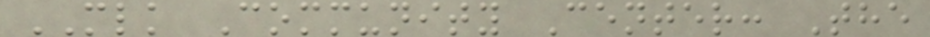MLK Community Center: The
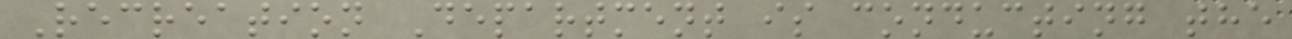Recreation Department is conducting the
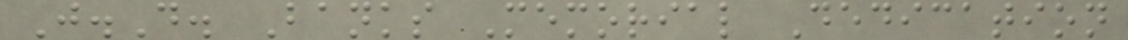J.D. Banks Memorial Dedication
